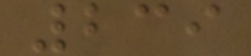239
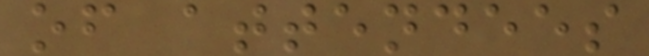of attendees
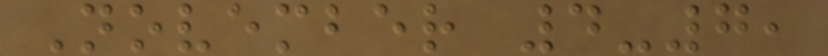November 4-7,
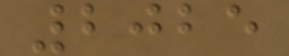2025
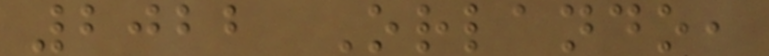2022 Orlando,
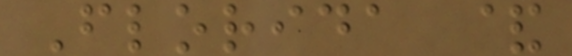Florida &
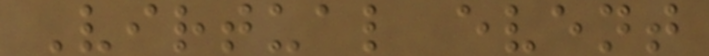Virtual event
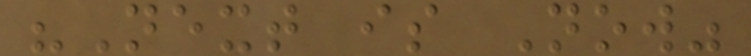"Next is Now"
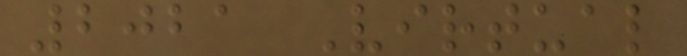2021 Virtual
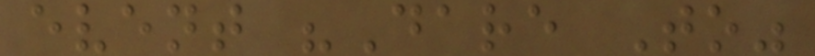event "Dare To"
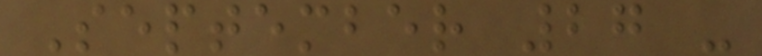September 27 -
